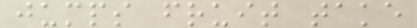jumps fruit take
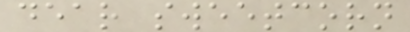dear sweetcorn
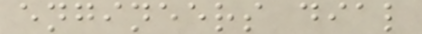engineers dial
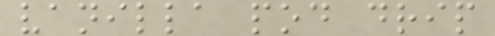vanilla pod drip
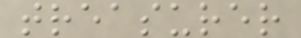treasurer
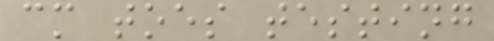cm toes testing
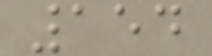154
